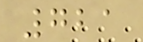721
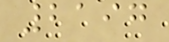2197
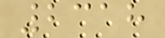2318
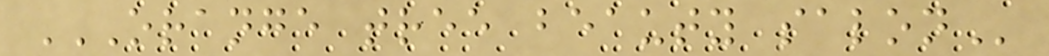ORANGE TREE BEAUTY SALON
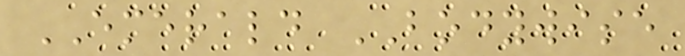EMERALD BODYWISE
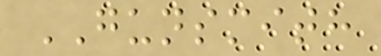GUNSMITH
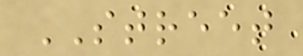STREET
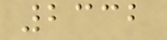2332
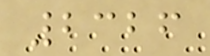2326
